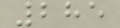285
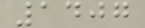1407
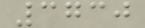3730
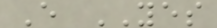E YES
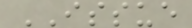ISSUE
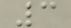3
